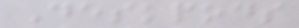Deskpods
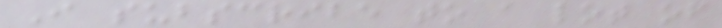I subscribe to a lot of
